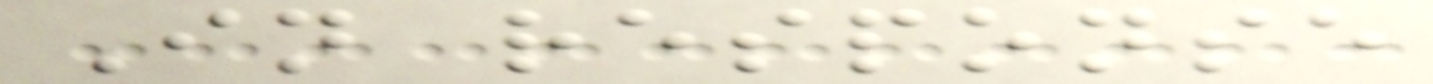In response
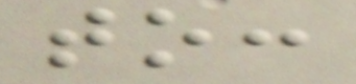to:
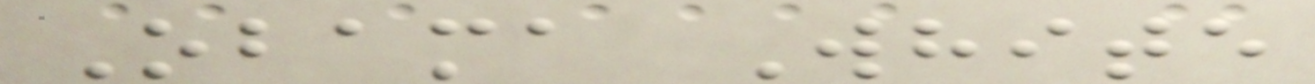Obama White
